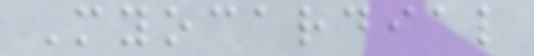Myocardial
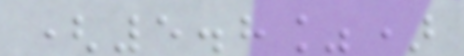(5.8%)
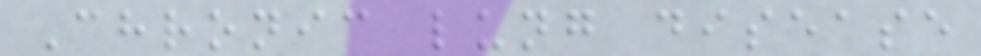Chronic lung disease
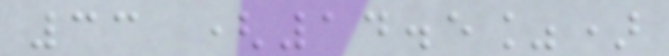33 (14.5%)
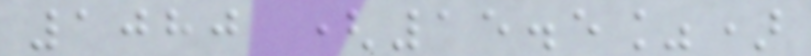1080 (15.5%)
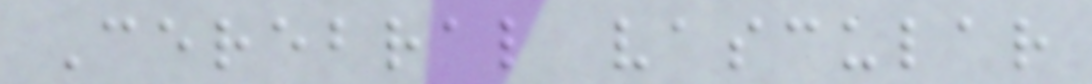Cerebral vascular
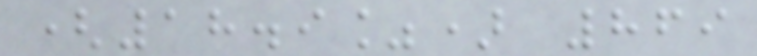(18.9%) 869
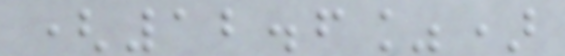(12.6%)
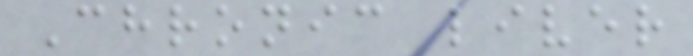Chronic liver
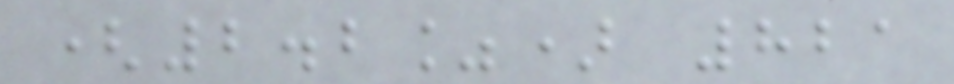(2.2%) 821
